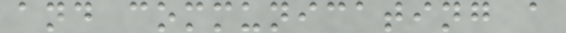and communicating a
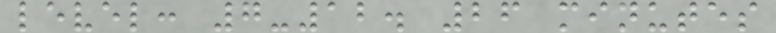level: 7-12. 26 minutes
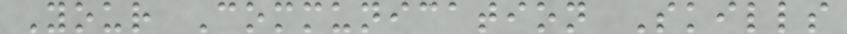Your Communication Skills
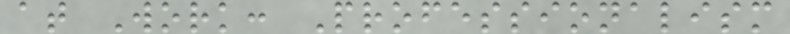at Work: Professionalism
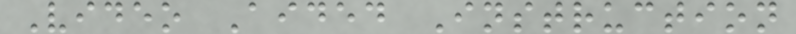Video Aided Instruction
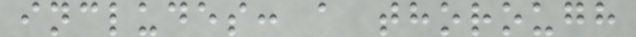includes: a thorough
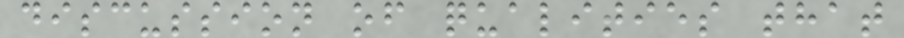discussion of qualities that
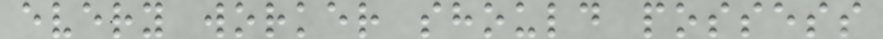every worker should possess
